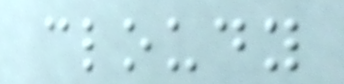cloudy
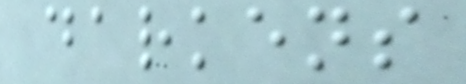darkens
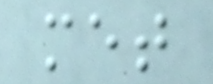met
